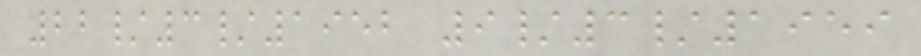22/3/1952 9/3/1959
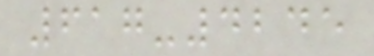617-4245
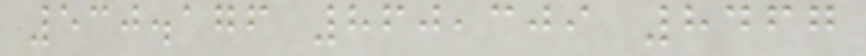530.176 860,309 8467
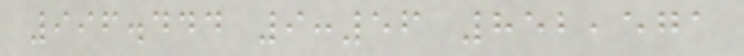996.444 9:56 852,571
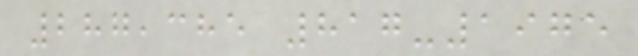287,385 817-1975
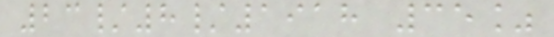23/8/1918 35%
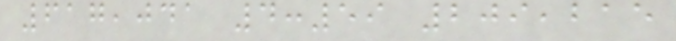617,041 4:59 209,215
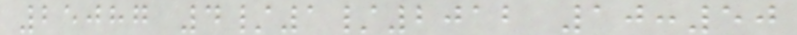25087 4/1/2012 10:50
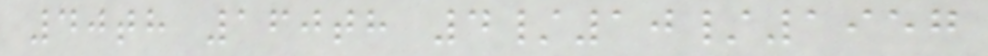40th 160th 4/10/1957
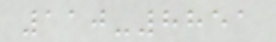110-8851
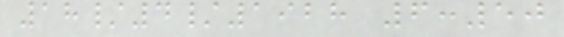18/4/1928 6:50
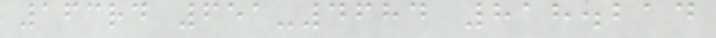163rd 651-4684 818.214
